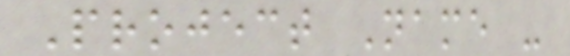Project Name -
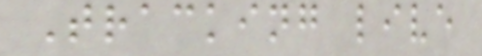Tracking live
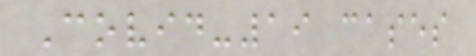Covid-19 cases
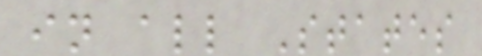in all States
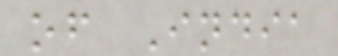of India
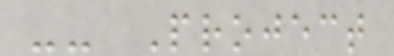-- Project
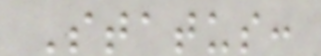Status:
